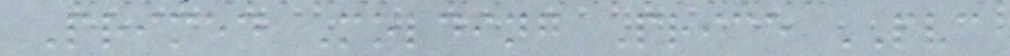Primed Molding Price PVC
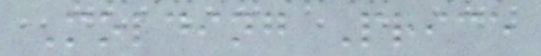Molding Price
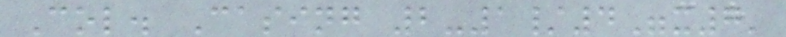Col. Casing 2-1/4"x7'
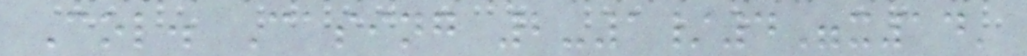Col. Casing 2-1/4"x14'
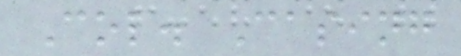Col. Casing
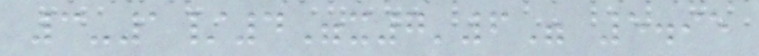3-1/4"x7'6" 5.95
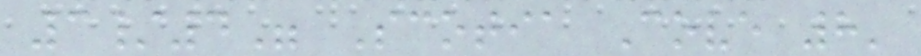3/4" Scotia Cove 8'
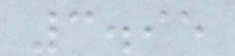3.95
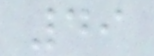49
